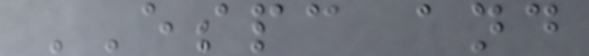ESPC and
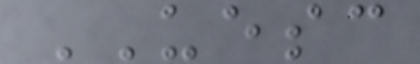UESC
